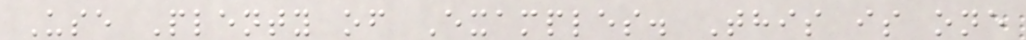Use Plenty of Examples. This is one
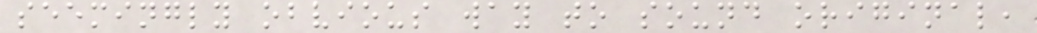seemingly obvious way to sound original,
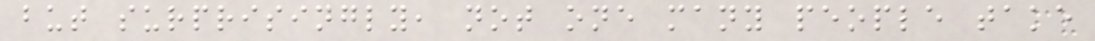but surprisingly, not one many people take
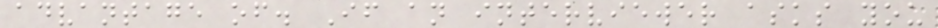advantage of. If an interviewer asks you
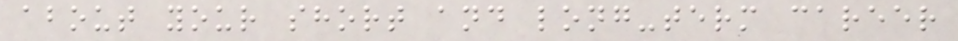about your short and long-term career
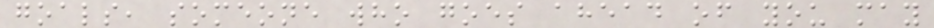goals, someone who goes ahead of you may
